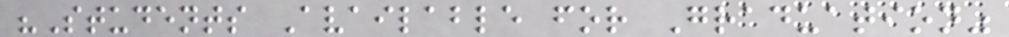"Students Available for Graduation"
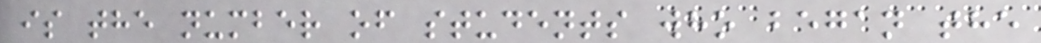is the number of students who began the
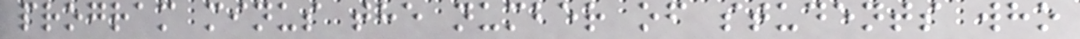program minus the number of students who
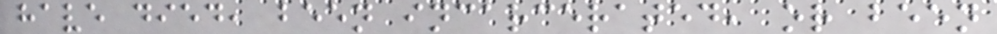have died, been incarcerated, or been
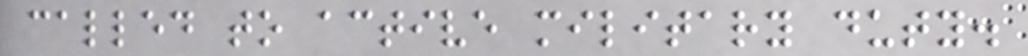called to active military duty.
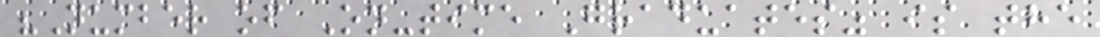"Number of On-time Graduates" is the
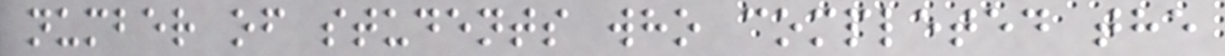number of students who completed the
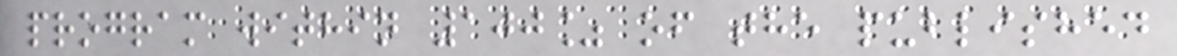program within 100% of the published
